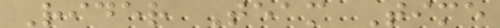Rider Team Time
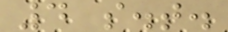4 s.t.
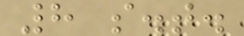8 s.t.
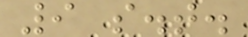9 s.t.
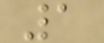1
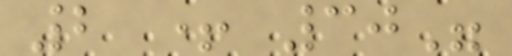2 + 30"
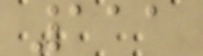111
